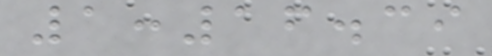1:16.39
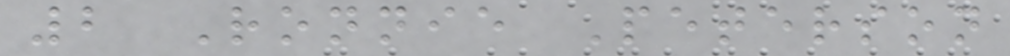2 Ronnie Peterson
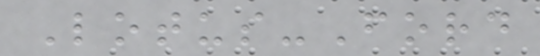Lotus-Ford
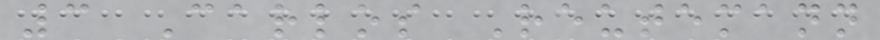3 Carlos Reutemann
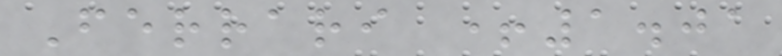Ferrari +1.01
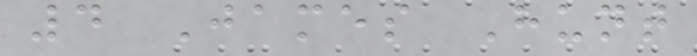4 James Hunt
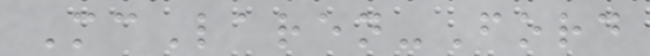McLaren-Ford
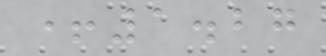+1.27
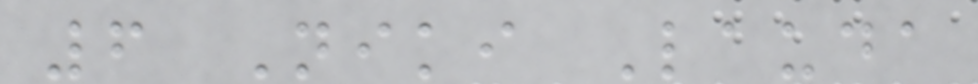6 Niki Lauda
